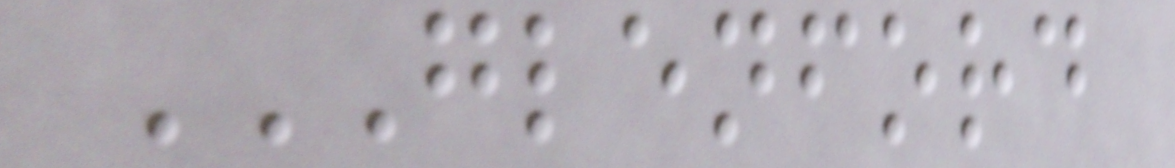GLENFORD
